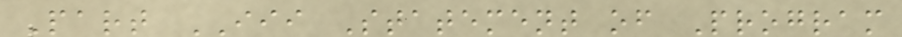Part III Statement of Program
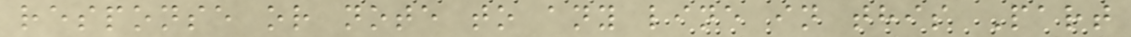response or note to any line in this Part
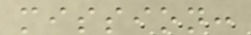mission:
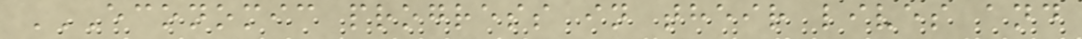ECONOMIC PROGRESS IN THEIR LIVES AND
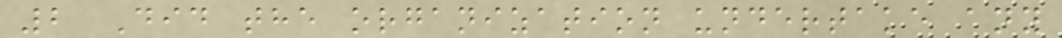2 Did the organization undertake any
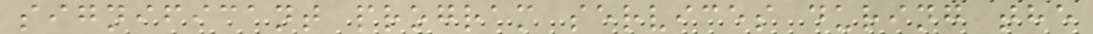significant program services during the
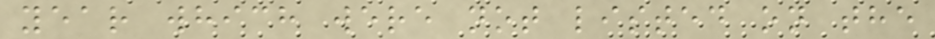year which were not listed on the
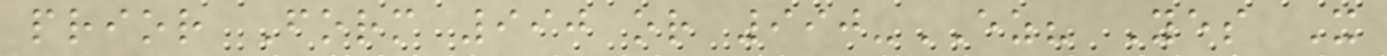prior Form 990 or 990-EZ? Yes X
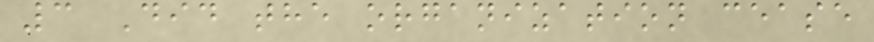3 Did the organization cease
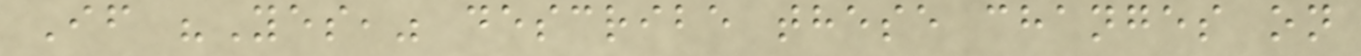If "Yes," describe these changes on
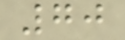70
